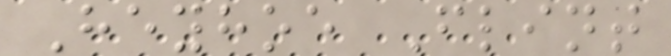Heyhoe Flint
